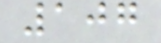107
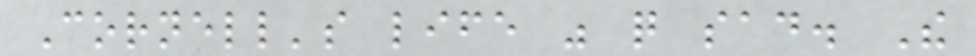Cornell's life was quite sad. The
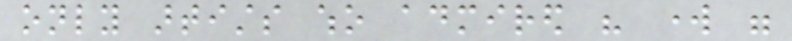only artists who admired his work were
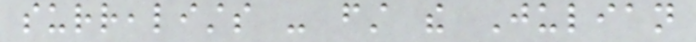surrealists - first the Julian
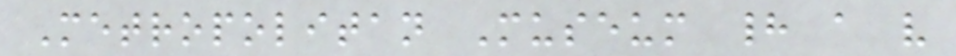Metropolitan Museum had a very
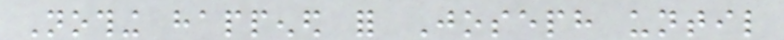Nothing happened for Joseph until
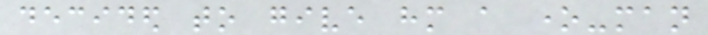decided to give him a one-man
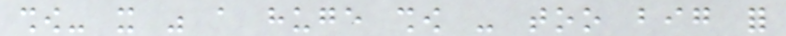show- it was a huge show - too big for
